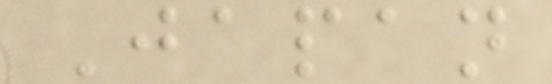Japan
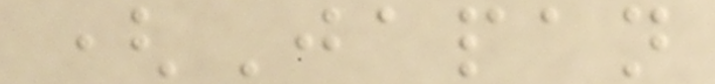(Japan
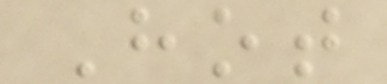Hot
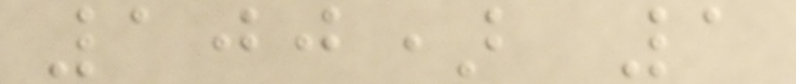100) 1
